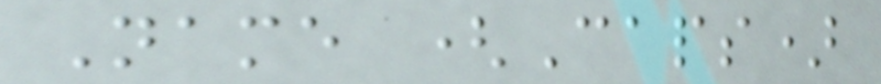Name (Caps)
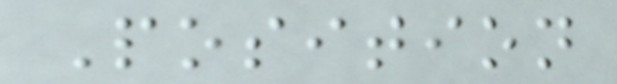Position
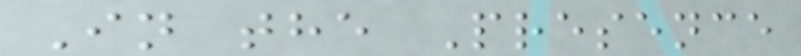In the Presence
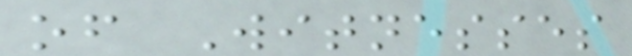of Witnesses
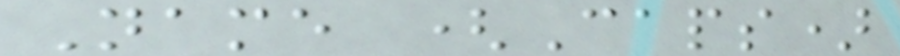Name (Caps)
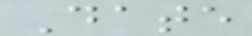Date
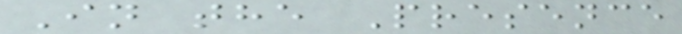In the Presence
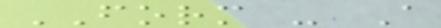FORM - A
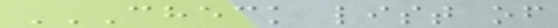CHECK LIST OF
